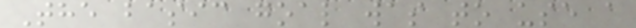The basic goal was to use a
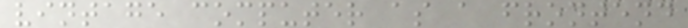vintage computer as a frontend
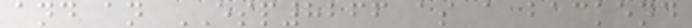and an ESP8266 as a backend
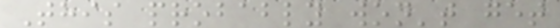This probably won't get
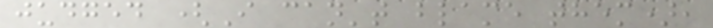judged (I can't blame them),
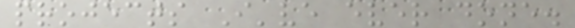projects I've ever done.
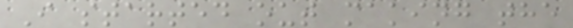I started out making the
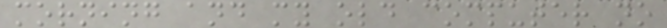morning and my old computer no
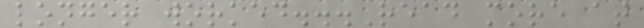longer worked...Read more at
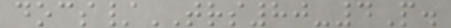docs/TRS80-4P.
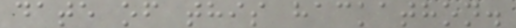date of this hackathon.
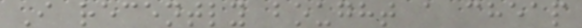I recently bought a cheap
